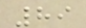89
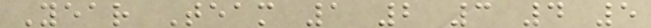Year Team 1 2 3 4 5
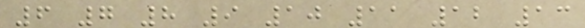6 7 8 9 10 11 12 13
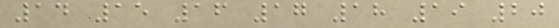14 15 16 17 18 19 20
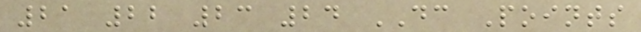21 22 23 24 DC Points
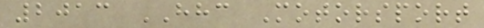2013 HHC Motorsport
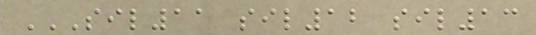SIL11 SIL12 SIL13
